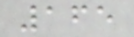165
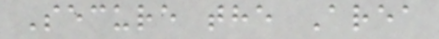Secure the Area
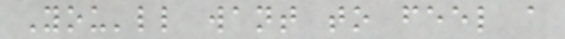You'll want to feel a
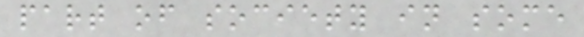part of society in some
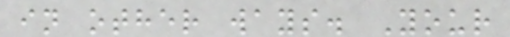in other ways. Your
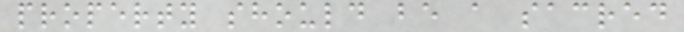property should be a sacred
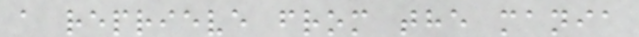a reprieve from the mania
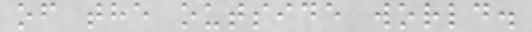of the outside world.
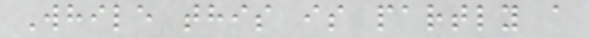While this is partly a
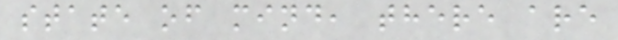state of mind, there are
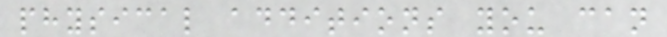physical additions you can
